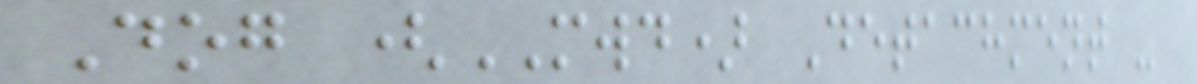Dog (MWD) Detachment -
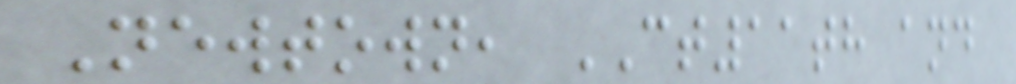Newtown, CT11th and
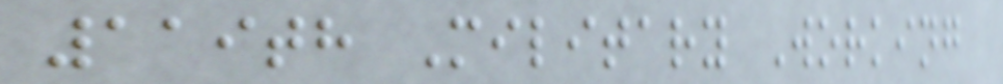119th Military Working
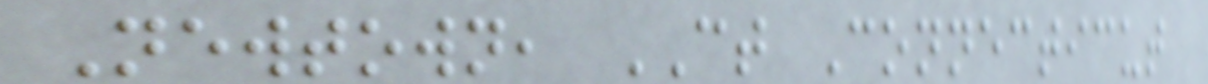Newtown, CT Connecticut
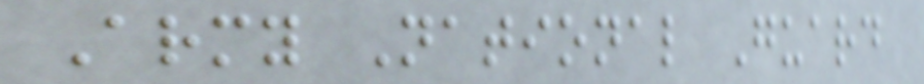Army National Guard
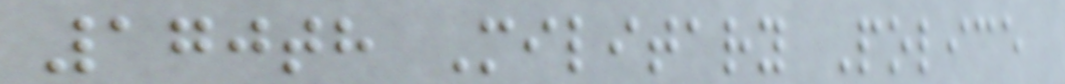170th Military Police
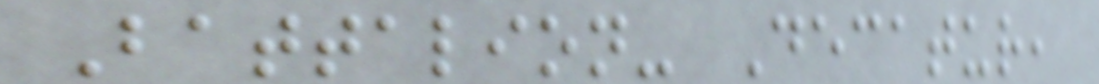Battalion- Decatur,
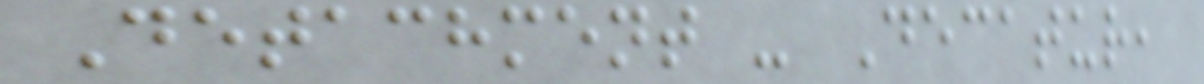Detachment - Decatur,
